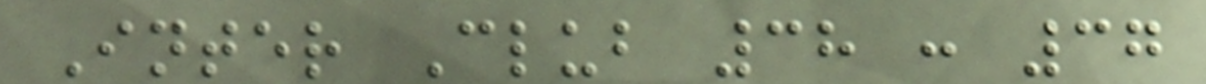Inter Club 38 : 37
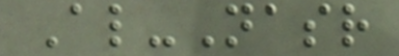Al-Nasr
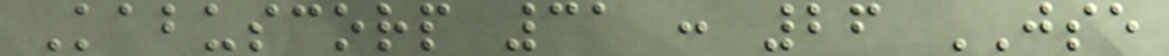Kabuscorp 31 : 26 JSE
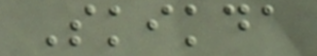Skikda
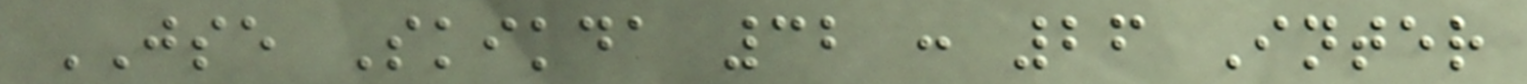JSE Skikda 32 : 26 Inter
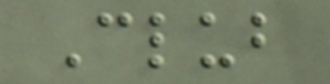Club
